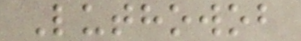Luthowob
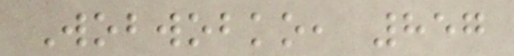Wobwobko, 857
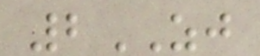2ZJ
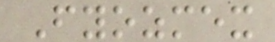Fyozmex
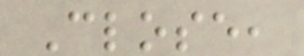Close,
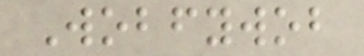Wobfywob
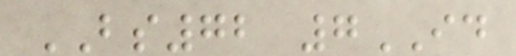BS72 7ID
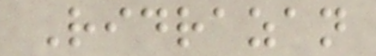Ridrazan
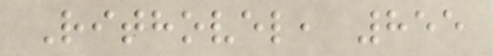Rithovel, 855
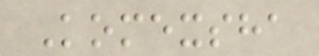Komexsha
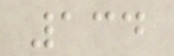134
